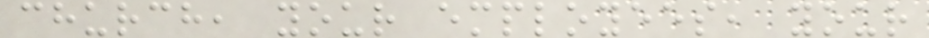church, your employees, your
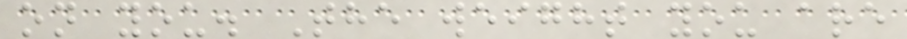on you. The weight you are
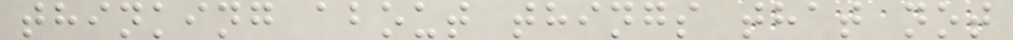thinking about things that not
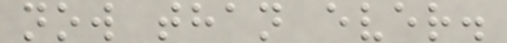now than ever.
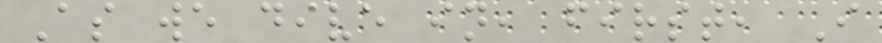As we dive in, first, I
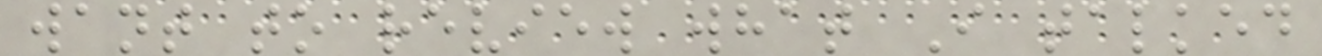want to review what I talked
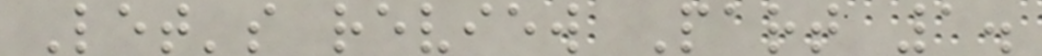Let's review Part 1.
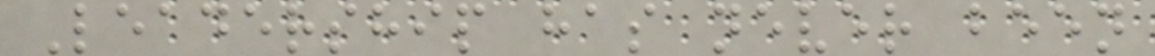Leadership has never been
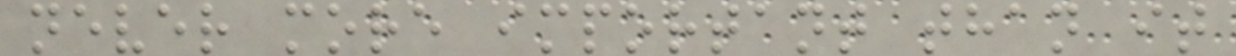never more important than it
